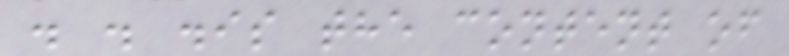. . .is the content of
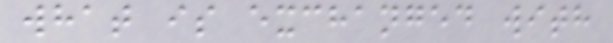what is exchanged with
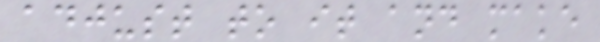adjust to it and make
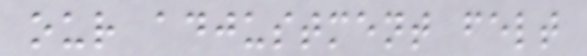our adjustment felt
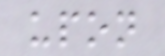upon
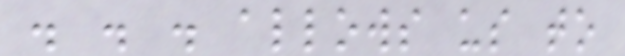. . . allows us to
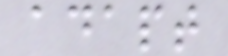adapt
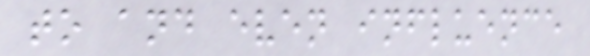to and even influence
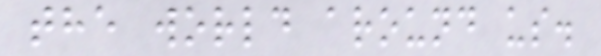the world around us.
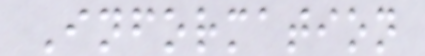Information
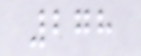278
